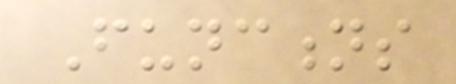Functions
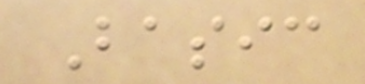Basic
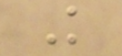Knowledge
